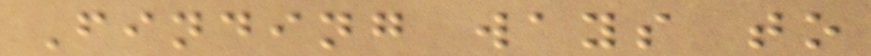Finding ways to
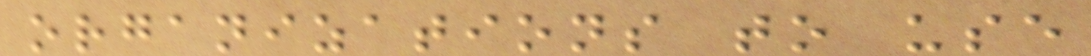organizations to use
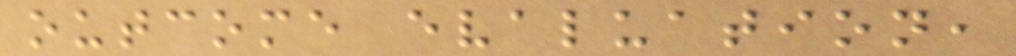outcome evaluation,
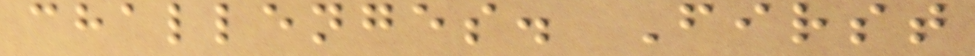challenges. First
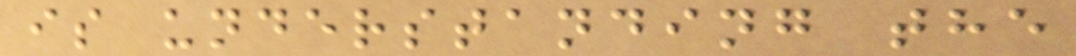is understanding the
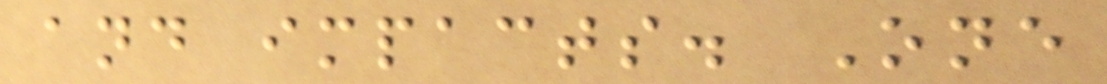and impacts. One
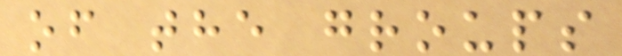of the groups
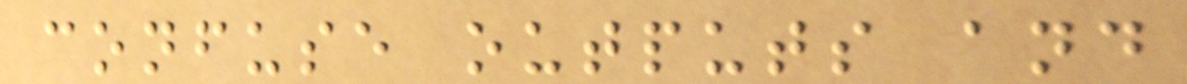confuse outputs and
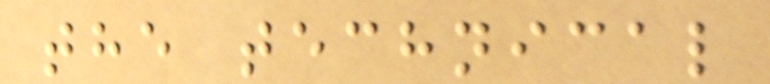the technical
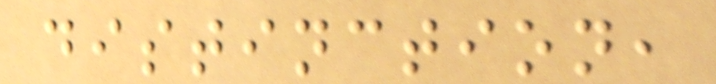distinction,
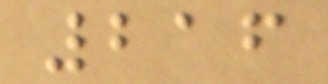216
